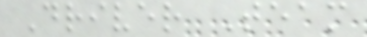Driver Team
